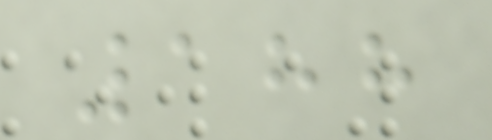188
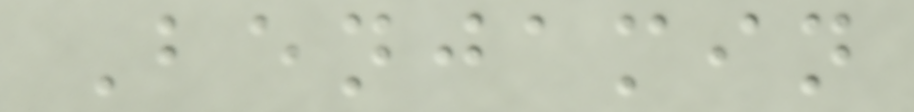Benjamin
